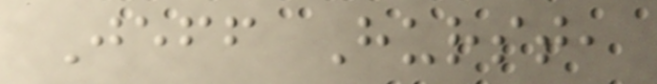Jeff Hurst,
